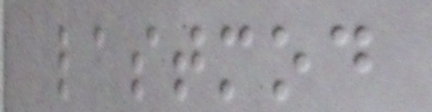lastmod
